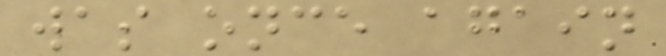was once again
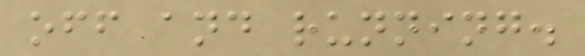off and running.
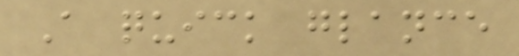A quick glance
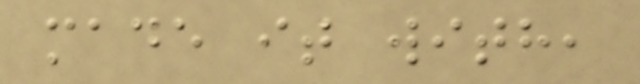made it with,
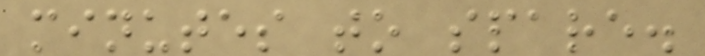minutes to spare.
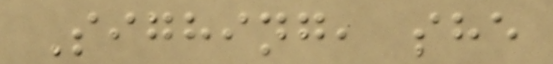Sighing, she
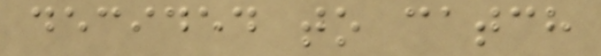decided to catch
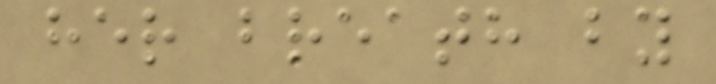her breath by
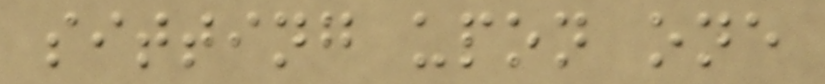sitting upon one
